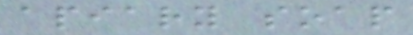apiary soap
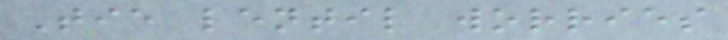Tie lentil worries
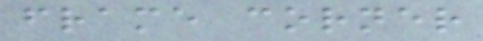frame corner
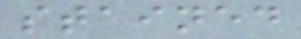stained
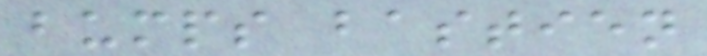bumps bastien
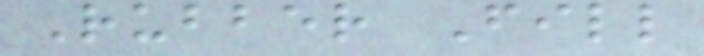Rubber Fill
